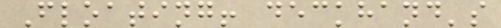Floating! deckhand's
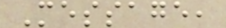Message,
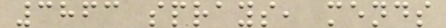3863 sprays, mends
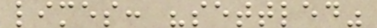limes: "settled"
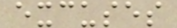excuses
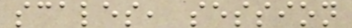scales, session
